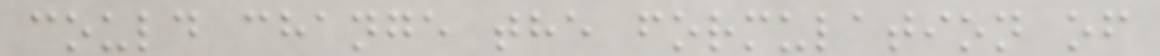could change the formulation of
